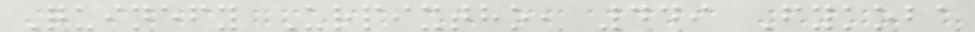Quinefy Urpixtho, 449 Fykoba
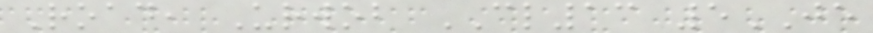Road, Urwob CL13 5JE
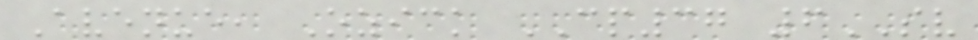Avenue, Ozick CP37 6SV
